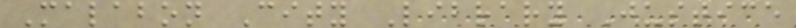Malabon City Library Justice
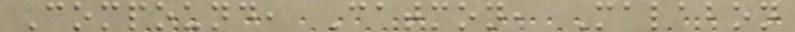Compound, Catmon, Malabon
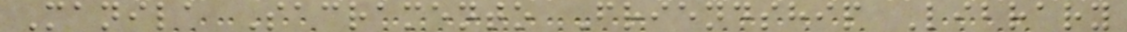Manila Sacramento Friendship Library
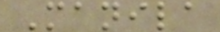Manila
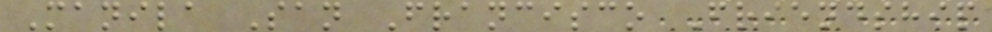Manila San Francisco Friendship
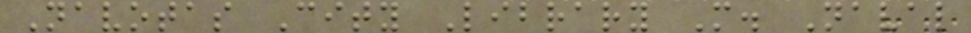Navotas City Library M. Naval
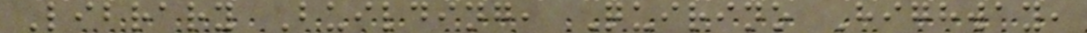Library Building, Quirino Highway,
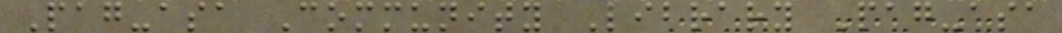Pag-asa Community Library Pag-asa
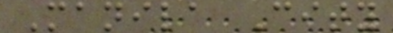Manila City
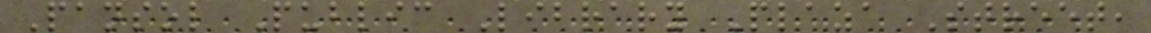Pansol Public Library Plaza Street,
